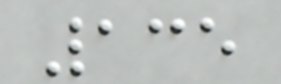135
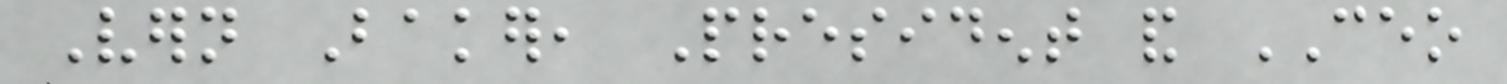Vern Baker, President and CEO
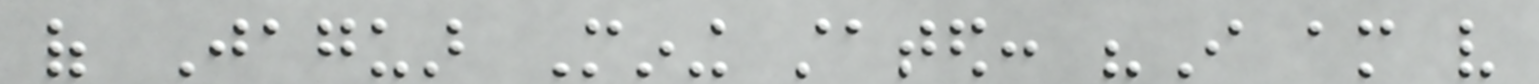of Jaguar Mining stated: "I am very
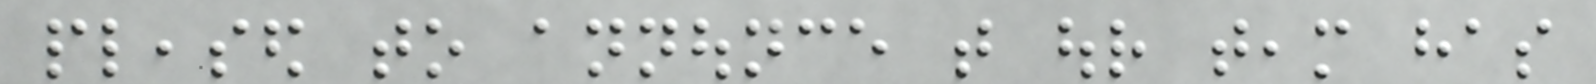pleased to announce that our team has
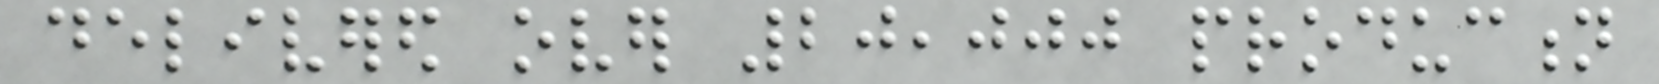delivered over 20,000 production
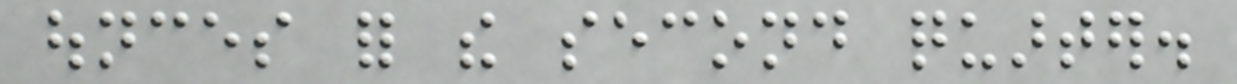ounces for the second quarter.
